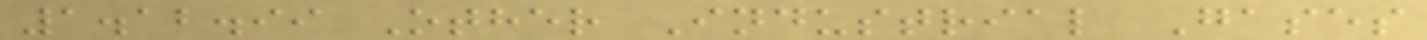1.12.99 Other Industrial Gases
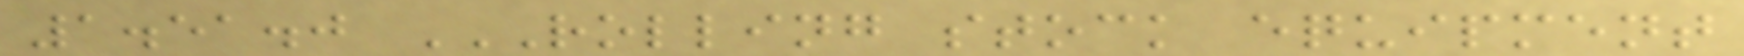1.51.0 ROLLING STOCK EQUIPMENT
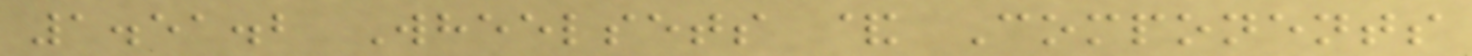1.51.2 Wheelsets & Components
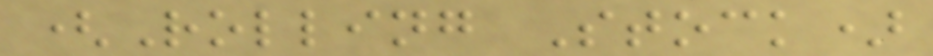(Rolling Stock)
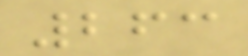263
